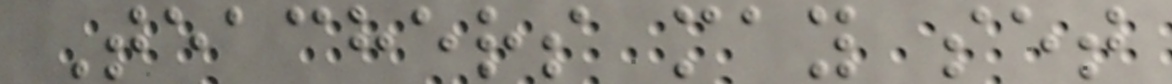Teachers may set
